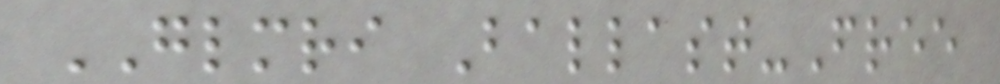GLMRI Ballast-Free
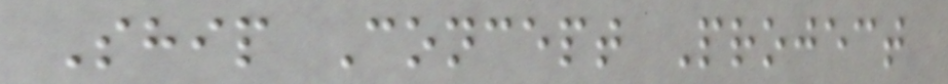Ship Concept Project
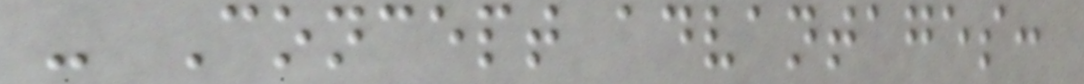- Concept advantages:
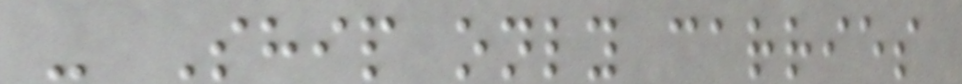- Ship only carries
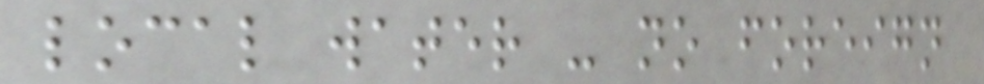local water - no foreign
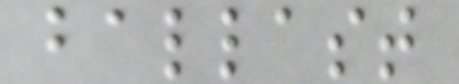ballast
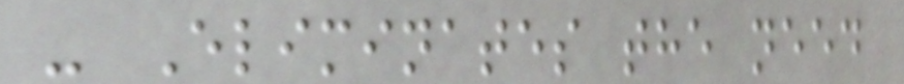- Eliminates the need
